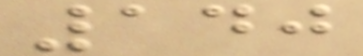140
